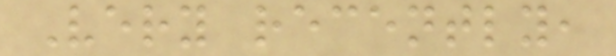Very recently,
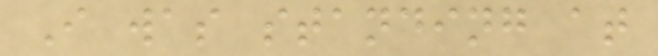I was standing at
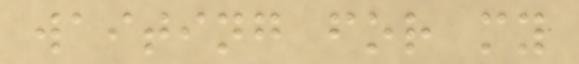waiting for my
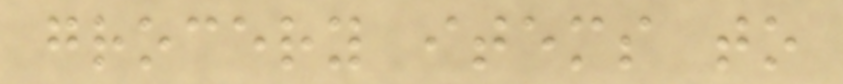grocery items to
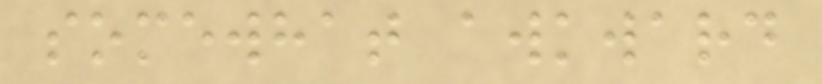somewhat awkward
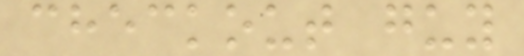checkout guy
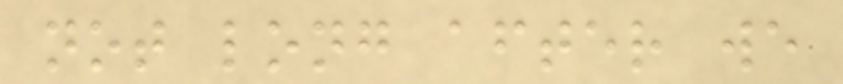not long after we
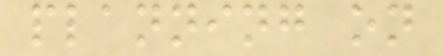planning on
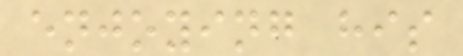enjoying his
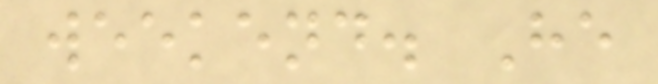weekend. He
